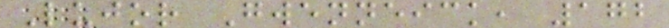Lujor Gwenneick, 172
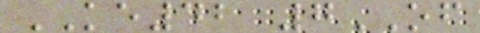KE42 7OF
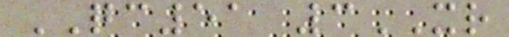QC51 3XR
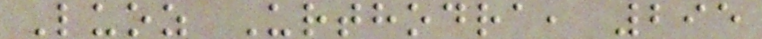Luoz Urthodra, 295
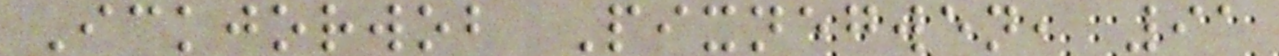Ickjorwob Pixnegwen, 91
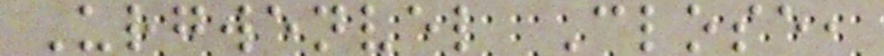Urgwenvel Close,
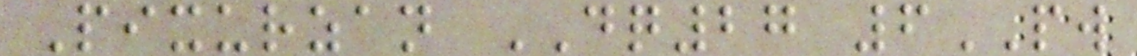Pixurzan DQ27 6PW
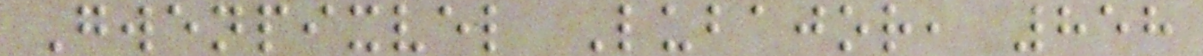Gwenpixvel Lubajor, 858
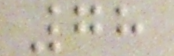78
